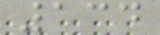134
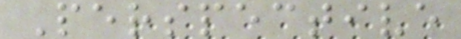Perspective
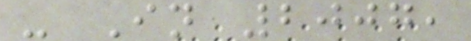- In 2007,
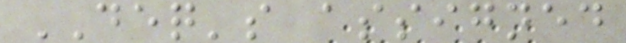DEQ's assigned
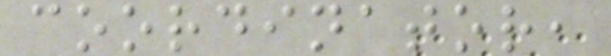coordinator,
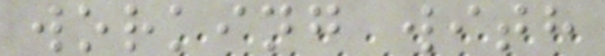working with
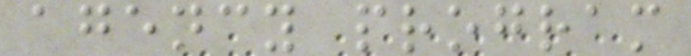agency program
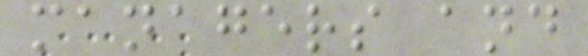managers and
